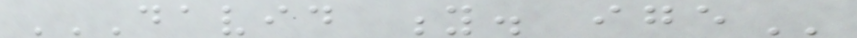DAVID Y. IGE
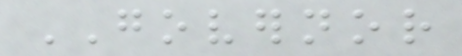GOVERNOR
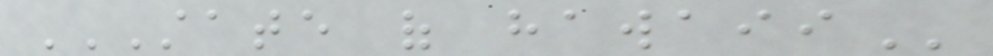STATE OF HAWAII
